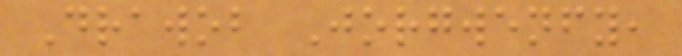Drawob Jorgwenfy,
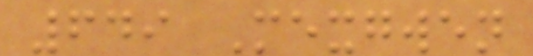649 Mexgwen
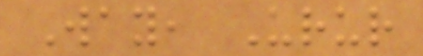Way, Urur
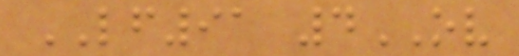LF91 4OV
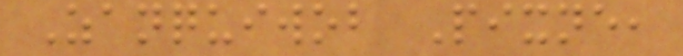Zanquiwob Pixne,
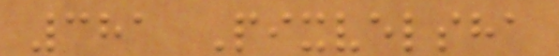381 Pixvelsha
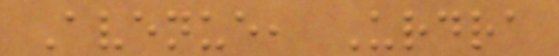Avenue, Urdra
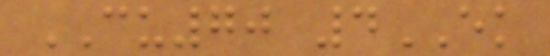CU70 4EK
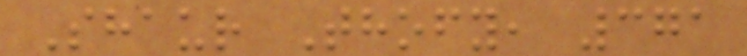Shaur Thofy, 371
